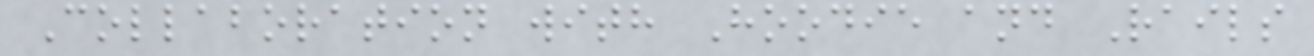Collaboration with Hoodie and Rails
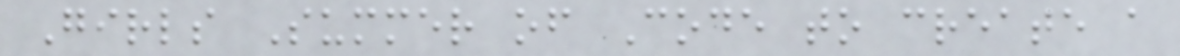Girls Summer of Code to create a
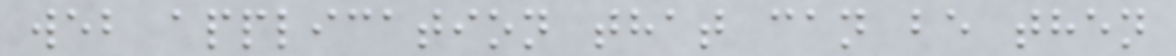web application that can be then
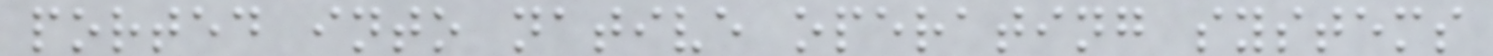ported into native operating systems
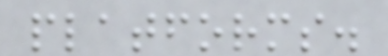platforms.
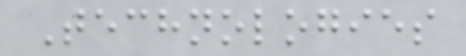Technologies
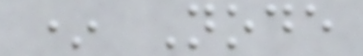* Node
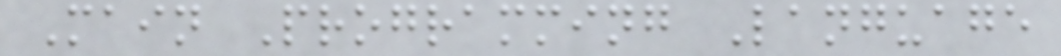Main Programming Language
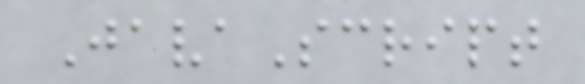JavaScript
